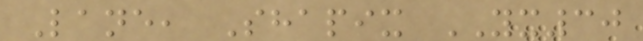Lane, Shapix YX30
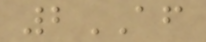2AF
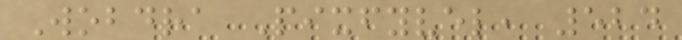Wobdra Pixfyvel, 524
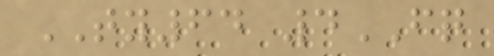TY64 4FQ
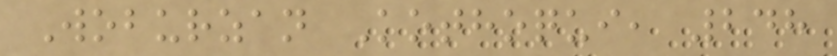Woburzan Kothoqui, 248
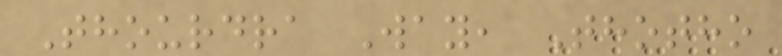Thourdra Way, Thotho
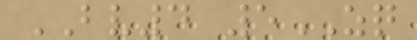BV4 5ZQ
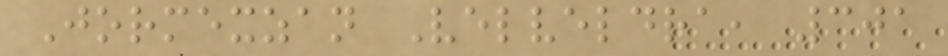Jormexzan Velveldra, 301
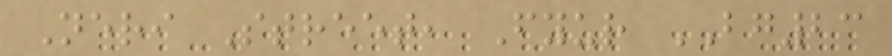Neri Street, Fyur BG23
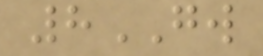8GW
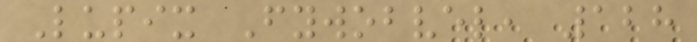Lupix Fywobvel, 128
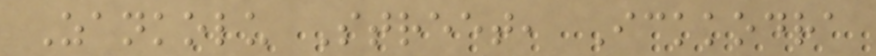Zankolu Street, Ickkodra
